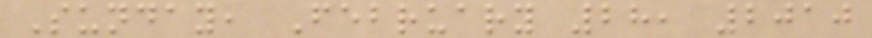Sunday, February 28, 2010
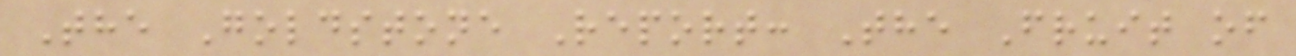The Goldstone Report: The Fruit of
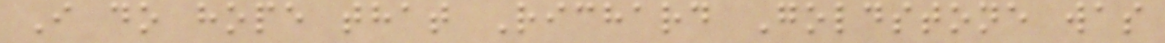I do hope that Richard Goldstone was
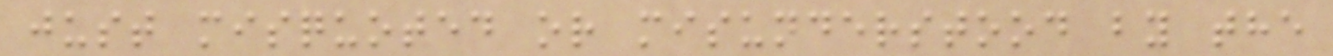just misquoted or misunderstood by the
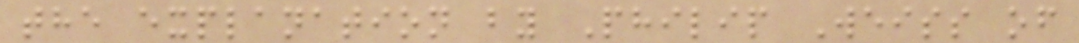the explanation by Philip Weiss of
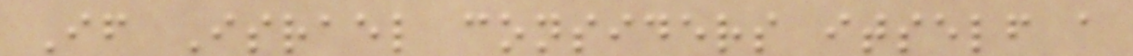If Israel considers itself a
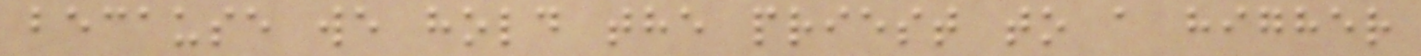because we hold the priest to a higher
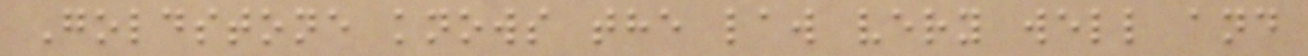Goldstone knows the law very well and
